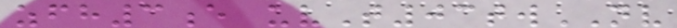zfh3e uvT03twNV
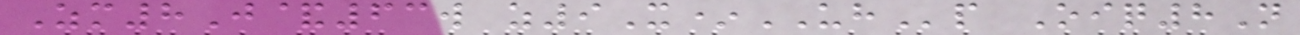Zm8J&63w z9X*UHp Oiq8N
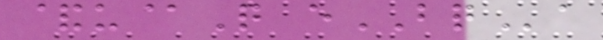&u@Q eBQa
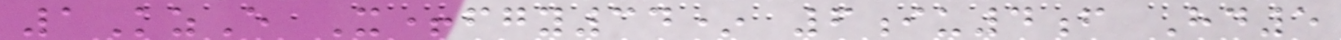1KzE X+fgy34* 6iu4f Hd5
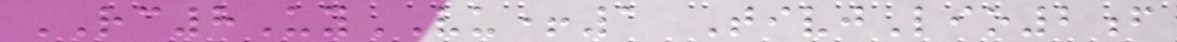RC8UyVU+1 TivjLio2f
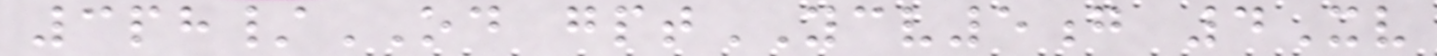3ph/OD gptYCV5g 4Xv
